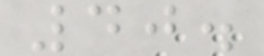40.
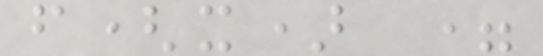f(x) =
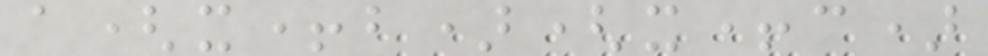a(x+b)(x+c)
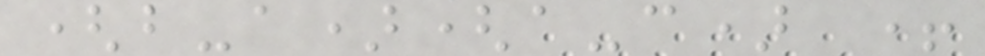(b-a)(a-c) +
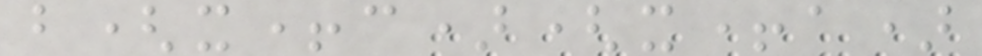b(x+c)(x+a)
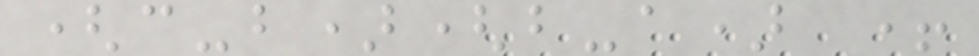(c-b)(b-a) +
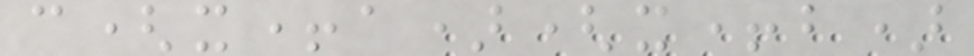c(x+a)(x+b)
